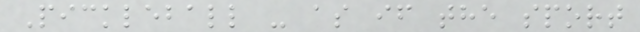Pickleball - as if the sport
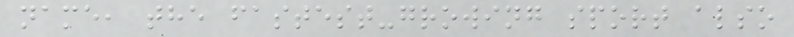name, the fastest-growing sport also
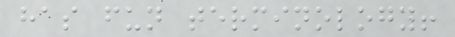has fun terminology!
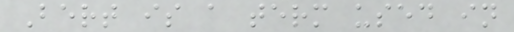Bert is a term used in
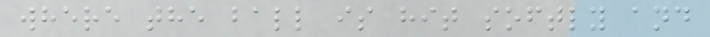where the ball is hit softly and
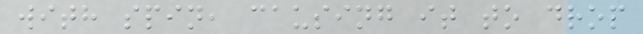with spin, causing it to drop
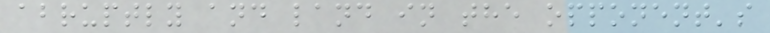abruptly and land in the opponent's
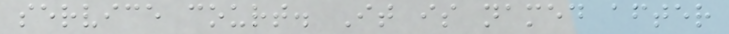service court. It is named after
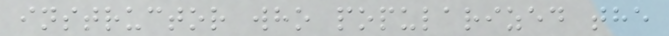instructor who popularized the
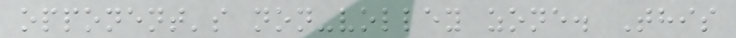opponent's non-volley zone. This
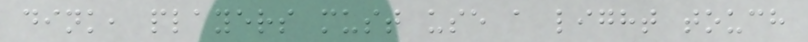dink, players must use a light touch
